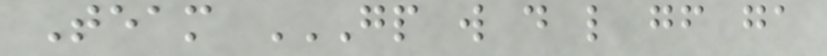Team GP W D L GF GA
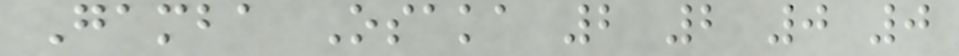Gamba Osaka 2 2 0 0
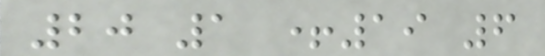20 1 +19 6
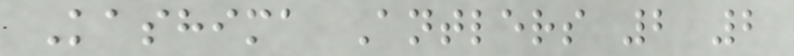Kashima Antlers 2 2
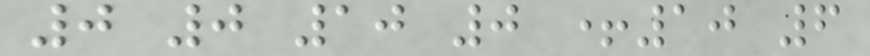0 0 10 0 +10 6
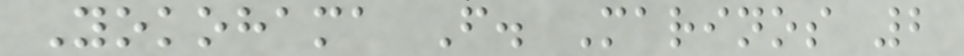Yokohama F. Marinos 2
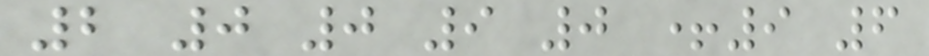2 0 0 9 0 +9 6
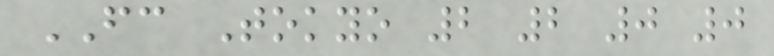FC Tokyo 2 2 0 0
